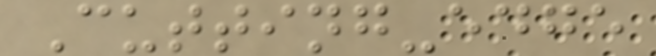Cutting-edge
